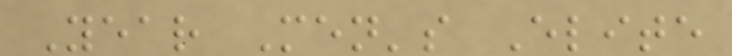Year Men's Elite
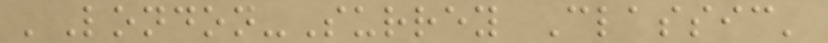'London-Surrey Classic'
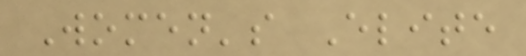Women's Elite
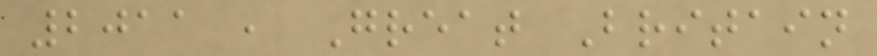2011 , Great Britain
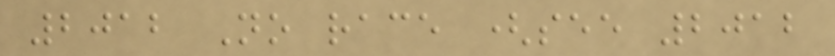2012 No race (see 2012
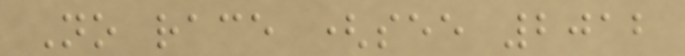No race (see 2012
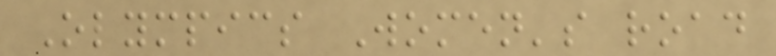Olympics Women's road
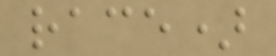race)
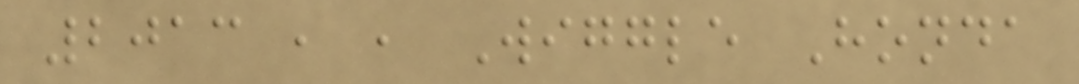2013 , , Wiggle Honda
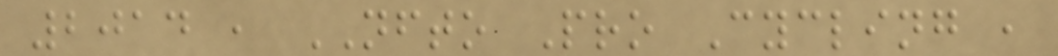2014 , NFTO Pro Cycling ,
